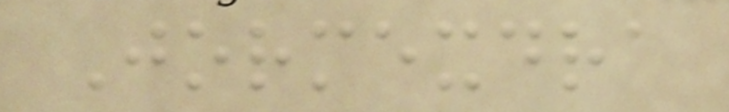Jormexdra
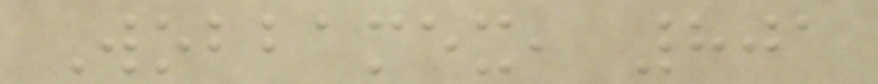Wobbamex, 801
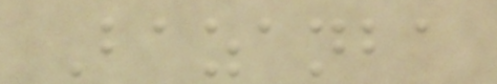Bazanba
